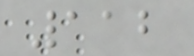112
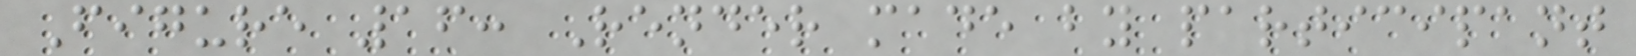Figure 16: Render made by participant
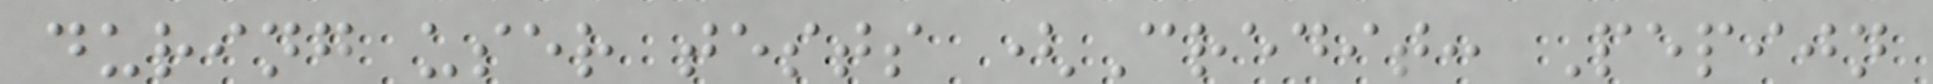during user tests (Credit: Pepijn
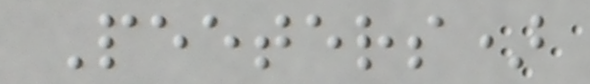Peeters)
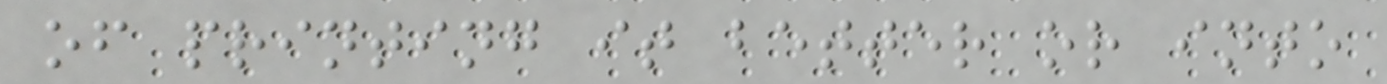of printing it better or into
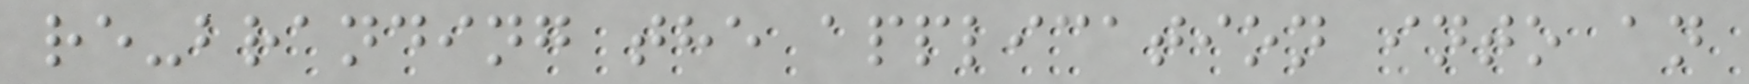re-branding the application into an
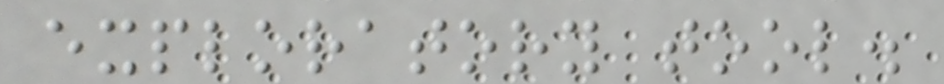exploratory tool.
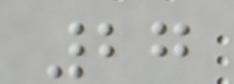27
